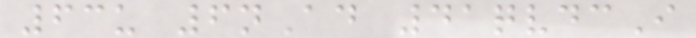63u 6nAd 41qvdcI
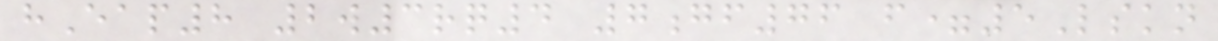hEap8 2w3rq4 7gf76 f=5Lskn
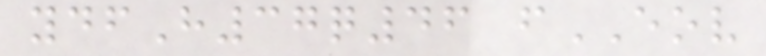ydfH37q46 fEOV
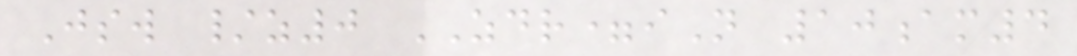Jsw /z0 ZDR=iN 10am4
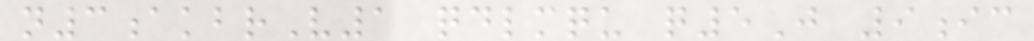n3akbrV1 qdlmqu q5J 9ic
